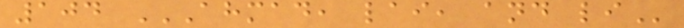104 AHMAD, LAI, AND LI
